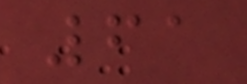61
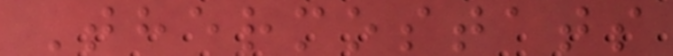Thermostats
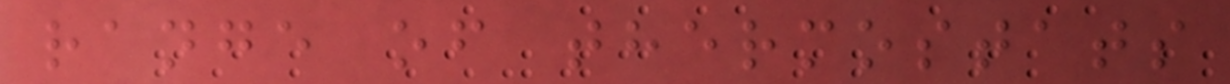range of thermostats
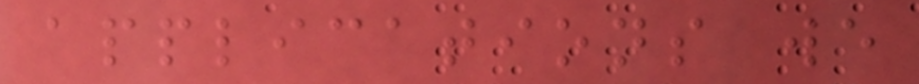applications we
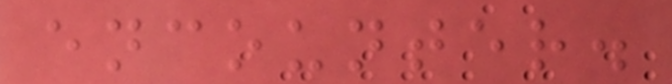encounter.
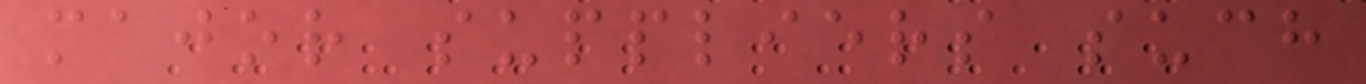major suppliers such
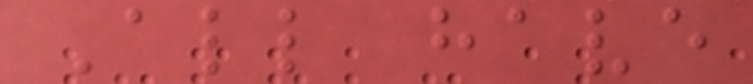All have
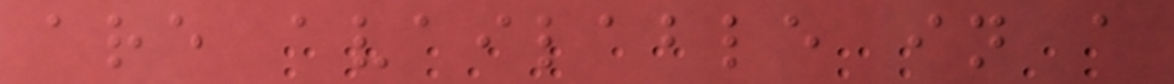are available in a
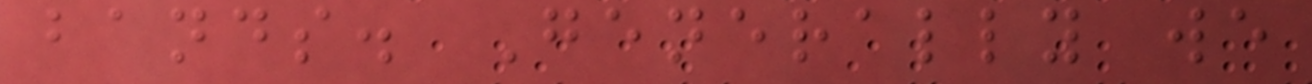bands. Generally we
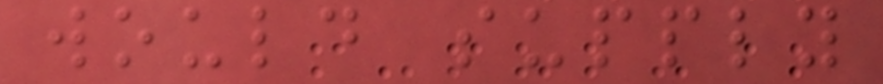would supply
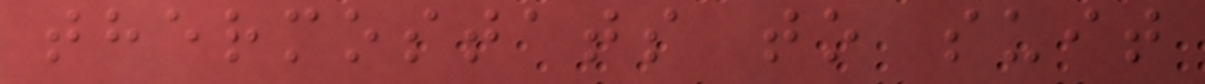thermostats to suit
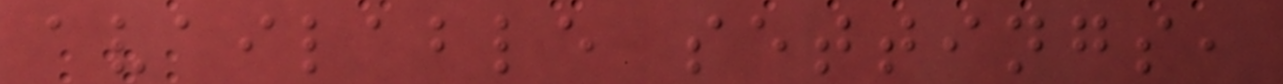available settings,
